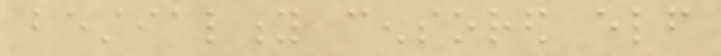bestiality censored elf
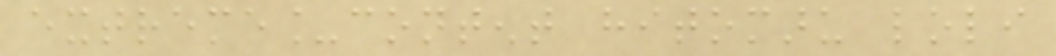extreme_content hitomaru loli
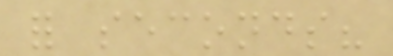for seconds?
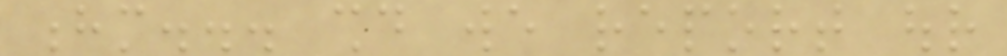hm... should we report our
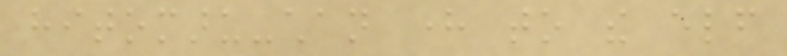hitomaru-chan here to the elf
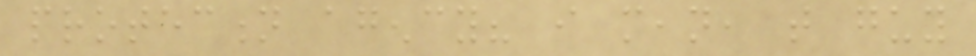protection agency? i mean, that guy
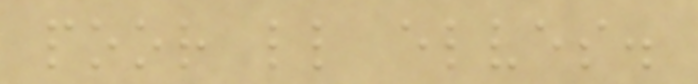poor little elves.
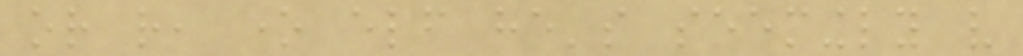or rather, one elf he's seemingly very
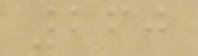260
